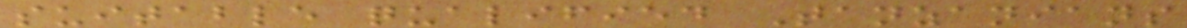suitable qualified Tanzanians
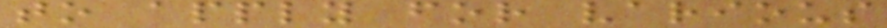to apply for various
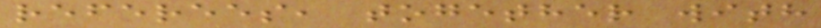referees, together with
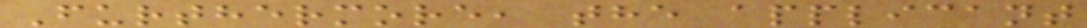Furthermore, the applicant
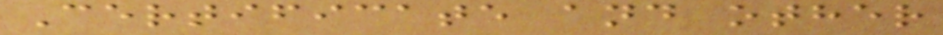Certificate and other
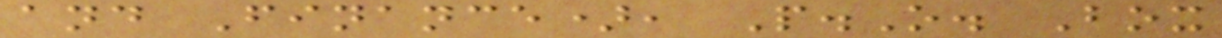and Finance), P.O. Box
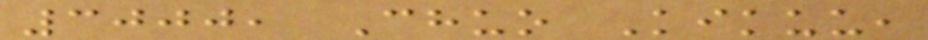3000, Chuo Kikuu,
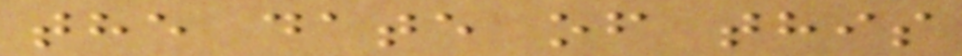the date of this
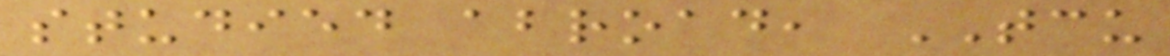studied abroad, TCU
